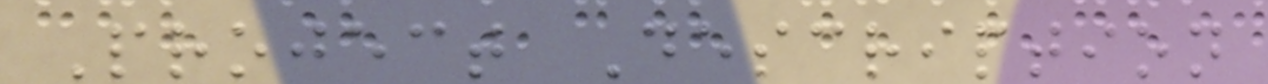Project Description
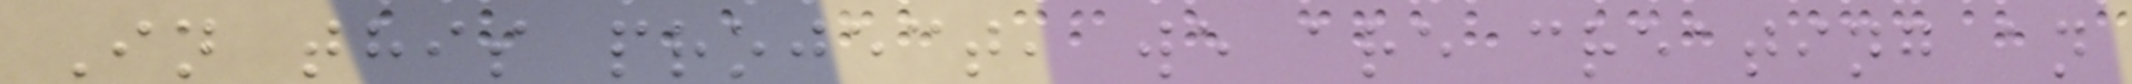In this project, we are creating an
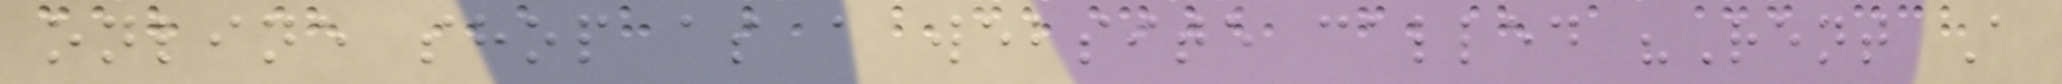online shop as a website called "Rent A
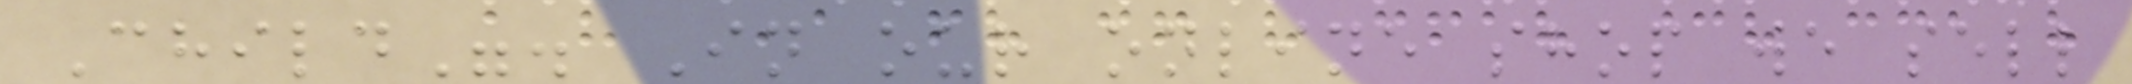Child". In our online shop we sell
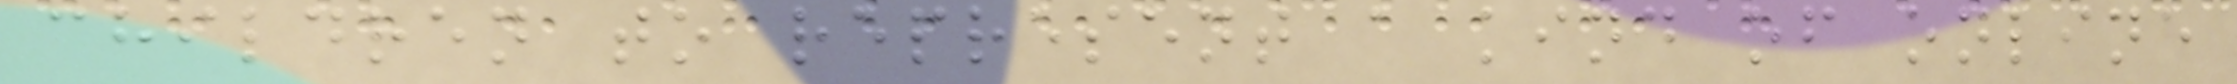children to represent a kind of online
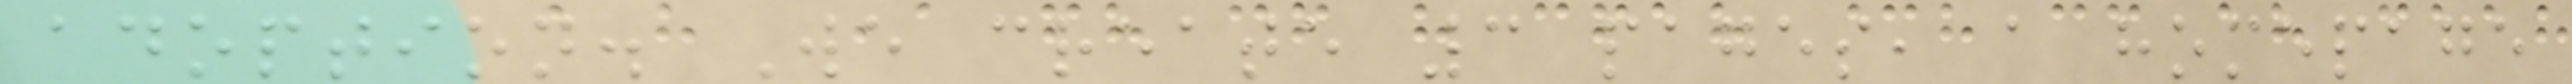adoption. We create 3 pages, a homepage
